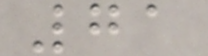71
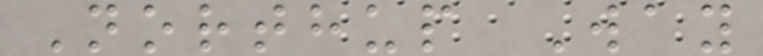Northup Way
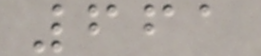661
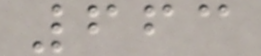663
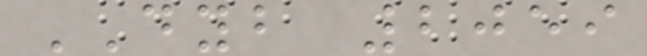DYB 2059
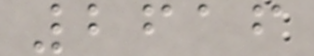2616
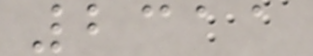2311
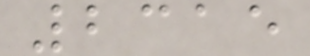2315
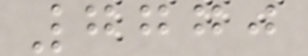7770
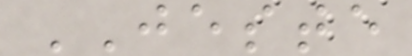JESTE
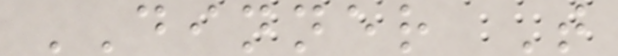DINNER T
